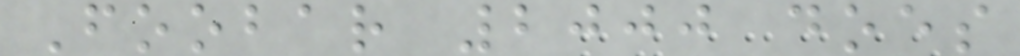Foobar 2000 does
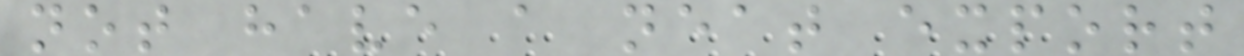not have a neat export
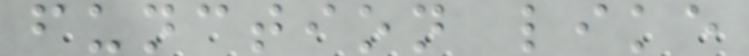function like
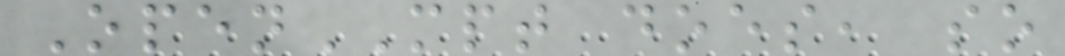OpenMPT does, so
